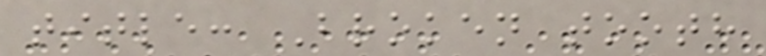title: Broken tooth
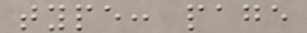type: page
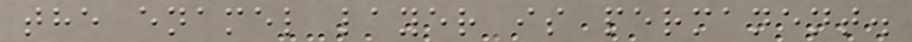the enamel layer is permanent.
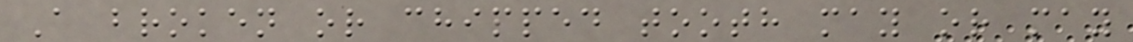A broken or chipped tooth may or may
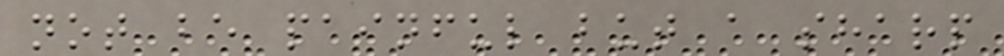not be painful but a sharp
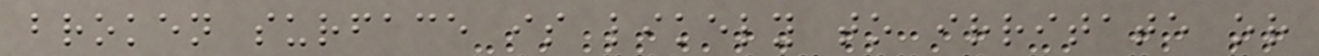broken surface is likely to irritate or
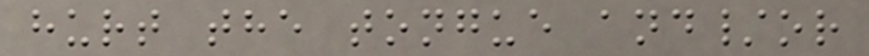hurt the tongue and/or
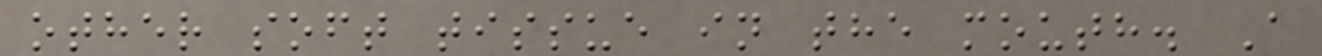other soft tissue in the mouth. A
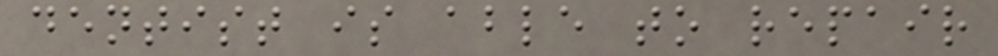dentist is able to repair
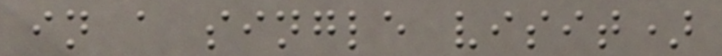in a single visit)
